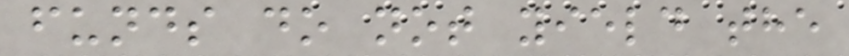funds do not yield the
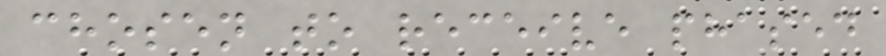chosen to receive phased
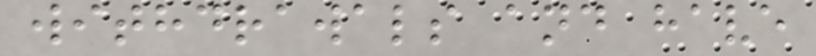withdrawals and have
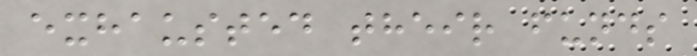exhausted their funds
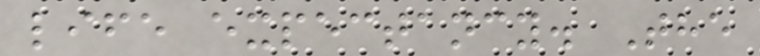life expectancy. The
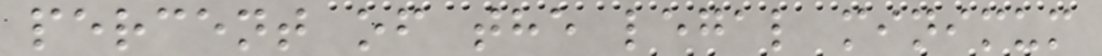percent of the legal minimum
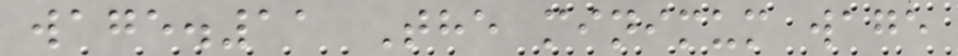wage.11 The minimum wage
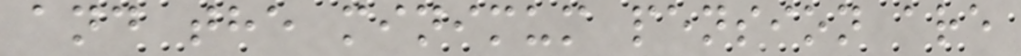and the minimum pension are
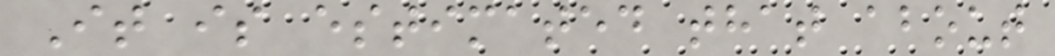It is estimated that about
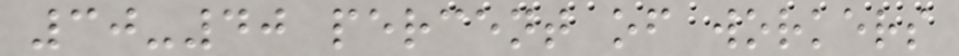30-40 percent of workers
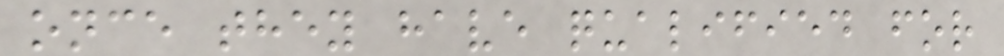once they have qualified for
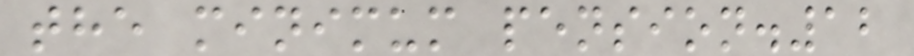the minimum pension.12
